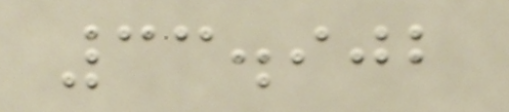33.902
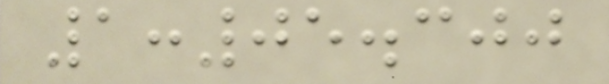1:05.300
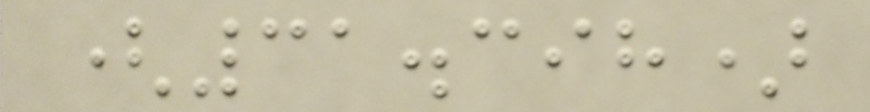(31.398)
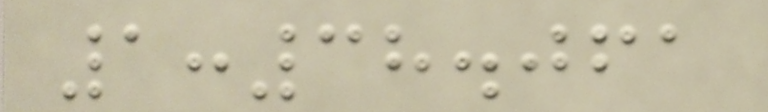1:38.061
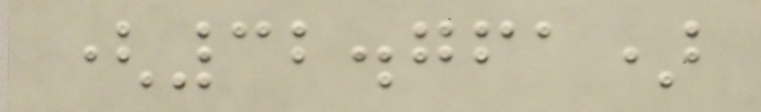(32.761)
